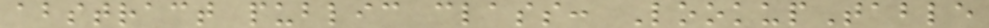abstract public class: LookupTable
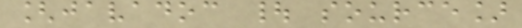[javadoc | source]
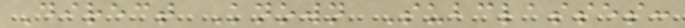Direct Known Subclasses:
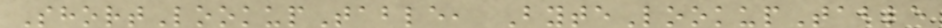ShortLookupTable, ByteLookupTable
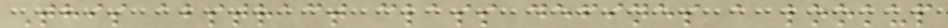This abstract class defines a lookup
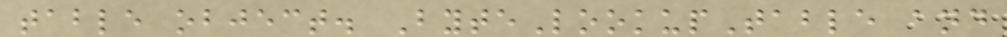table object. ByteLookupTable and
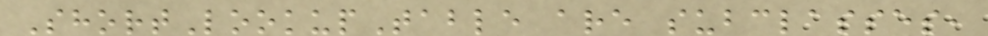ShortLookupTable are subclasses,
